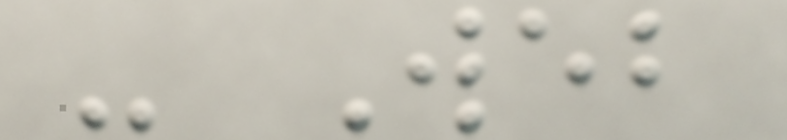- Web
